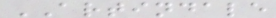ARTINDALE
